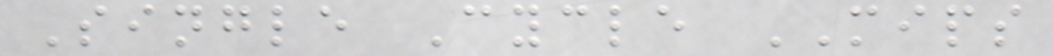Single Cycle MIPS
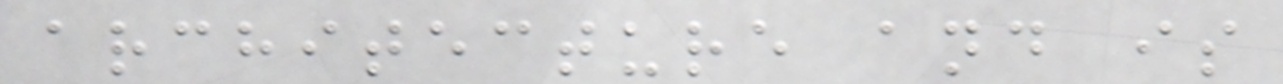architecture and is
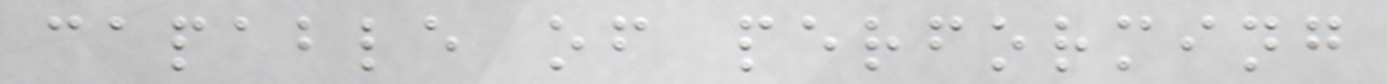capable of performing
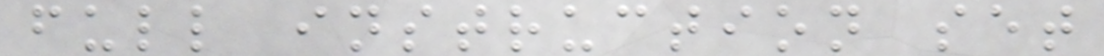full instruction set
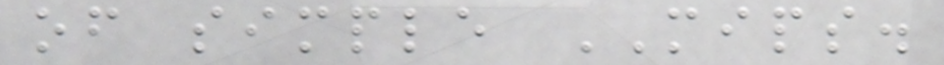of simple MIPS.
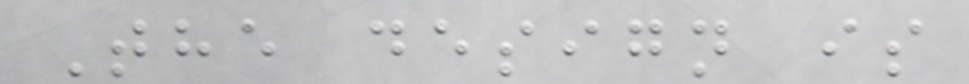The design is
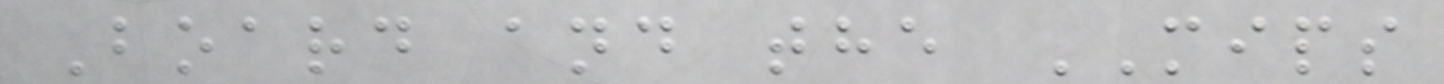Board and the MIPS
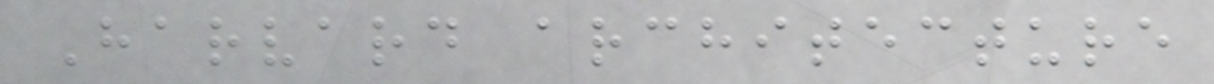Harvard architecture
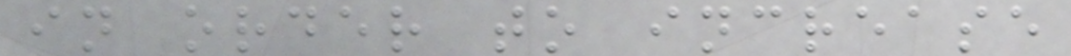in order to increase
